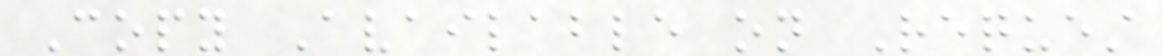Copy Available on Request
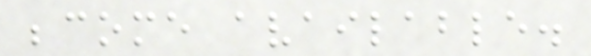become available.
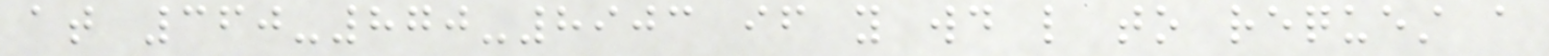at 360-870-8903 if you would like to request a
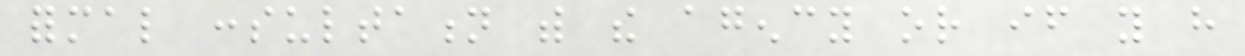formal consultation with the agency or if you have
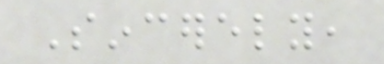Sincerely,
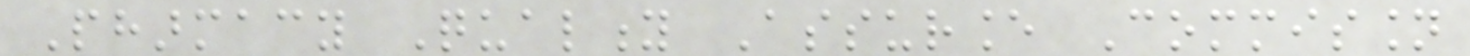Pharmacy Quality Assurance Commission
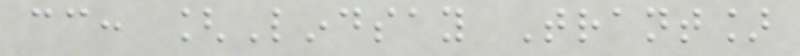cc: [Lindsay Trant]
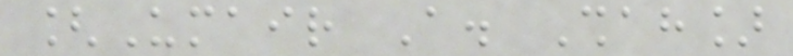[Umair A. Shah]
